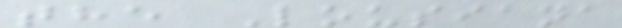the Lousiana
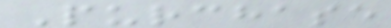Purchase
